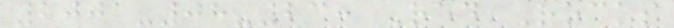2001-08-23: Red Rocks
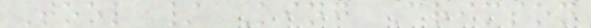Tool / King Crimson
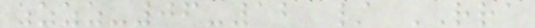zzzz-06-12 / RRA
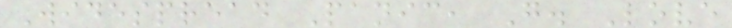Widespread Panic, G. Love
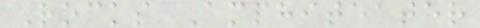Rocks Amphiteater
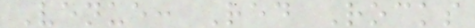Venue: Red Rocks
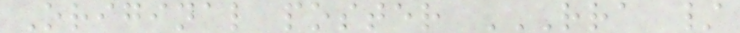Original poster RRA /
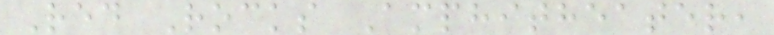Red Rocks Amphitheater,
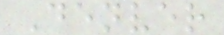Denver
